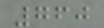760
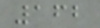162
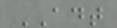ADT
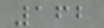162
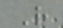R
